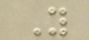Y
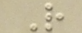R
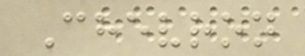Chevron
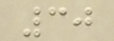30
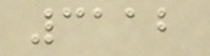3112
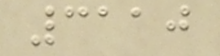3110
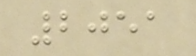2051
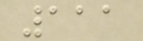111
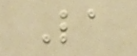La
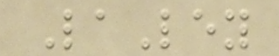LaLey
